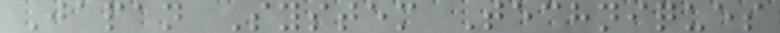Japan System Techniques
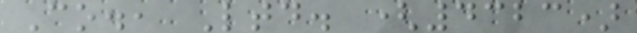Co., Ltd. (4323)
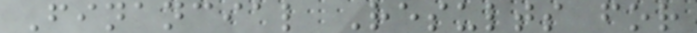Financial Results for
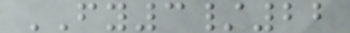FY3/22
